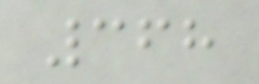368
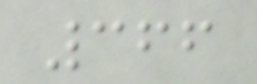366
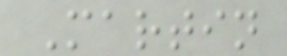Martin
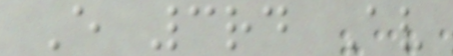E 3rd Av
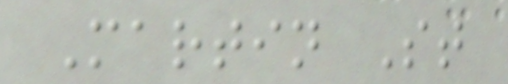Martin St
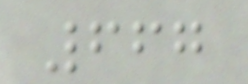667
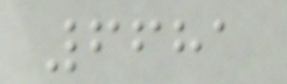6681
